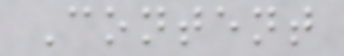Content
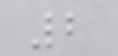2
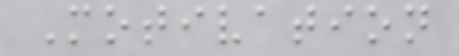Motivation
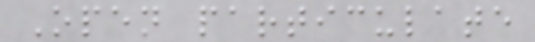Open particulate
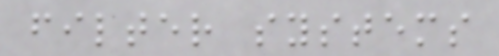filter systems
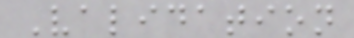Validation
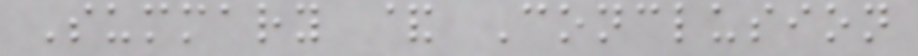Summary & Conclusion
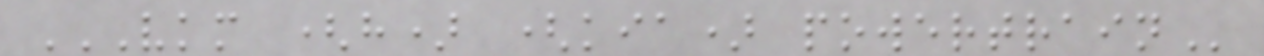VKM (H) (KIA) POWERTRAIN
